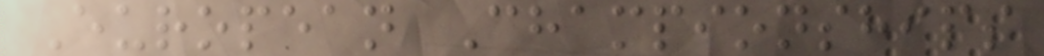European Championships
